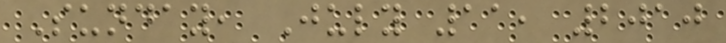Sunday, July 11, 2010
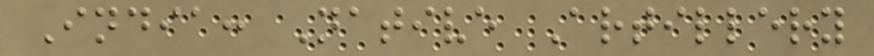India: Native Artillery
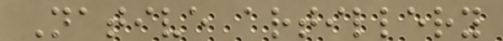Native artillery
